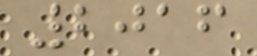2016
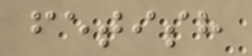fetish
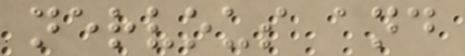nervous and
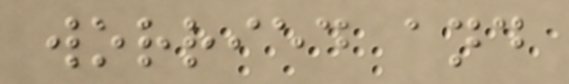worried and
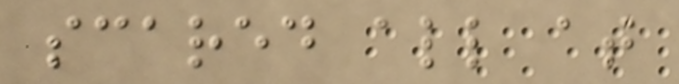scared all at
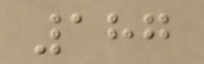187
